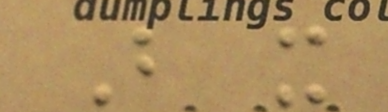But it
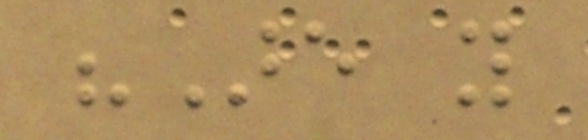"Are you
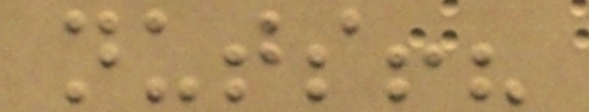nuts!?
